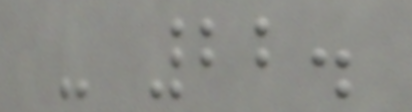- 22.
